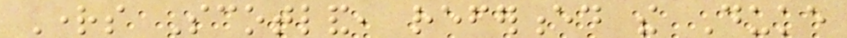Rights Scotland, referenced the Duke
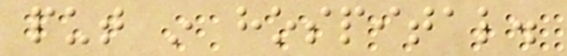put in hospital.
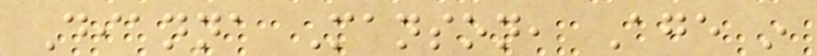Dianna Manson, Age in
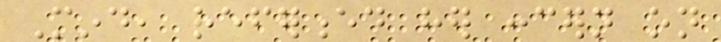Mind, referenced her concern on
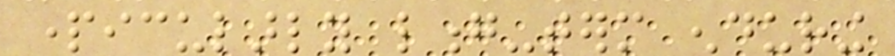particularly long-term enduring
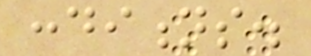conditions.
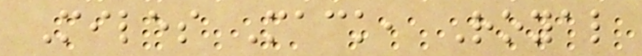Miles Mack, Royal
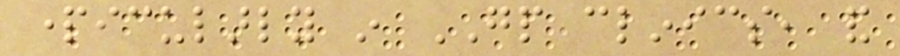particularly in GP clinics, and
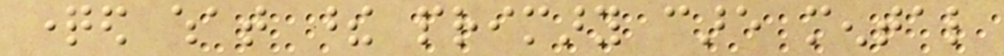questioned what these primary care mental
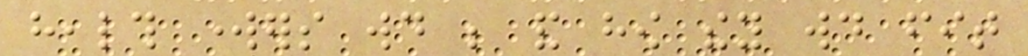health workers would be and how they would fit
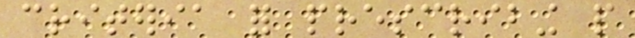criteria for prescribing people
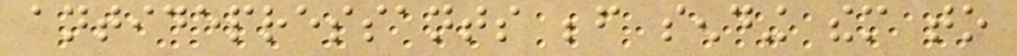antidepressants before sending them to
